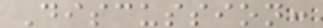Discussion:
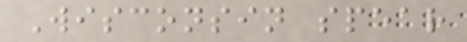Wisconsin spear
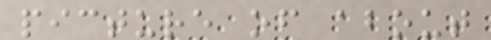picture of about
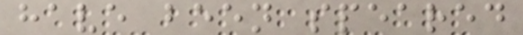have been speared
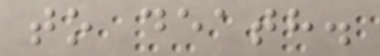to death.
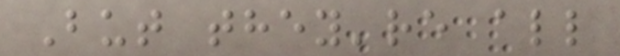But they're all
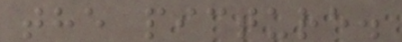the picture.
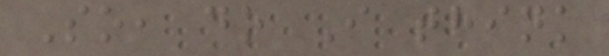So, do I think
